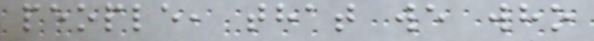people, that we who
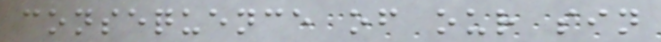consequence of our sin
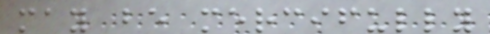may be mercifully
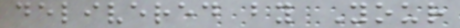delivered by Your
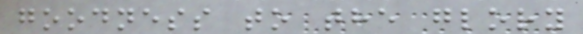goodness to the glory
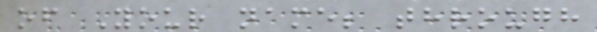of Your name; through
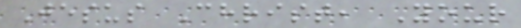Jesus Christ, Your
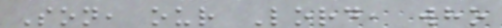Son, our Lord, who
